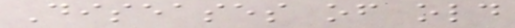Diseases of old
